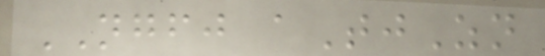NGFJ aTjZn
